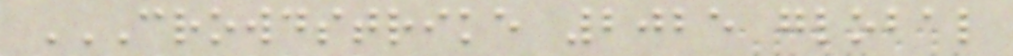CROWDSTRIKE 2025 GLOBAL
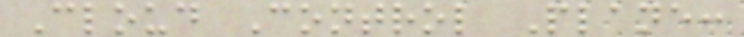Cloud Control Plane:
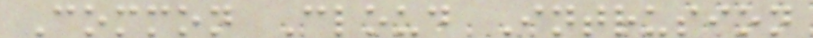Common Cloud Intrusion
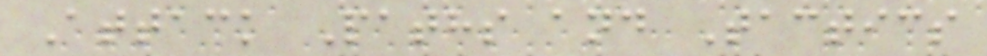Attack Paths and Tactics
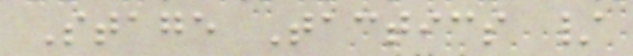Stage Tactics /
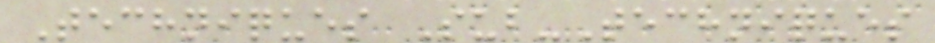Techniques Sub-Techniques
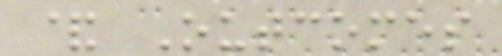& Outcomes
